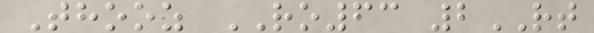Thooz RO63 2RT
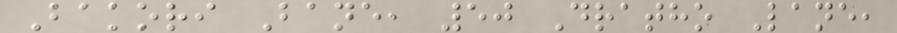Bakori Bane, 50 Dratho Lane,
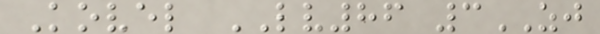Kovel LV86 3ZJ
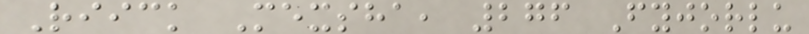Riick Mexsha, 276 Fyjorlu
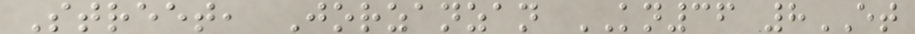Street, Jorzanzan KN36 8ET
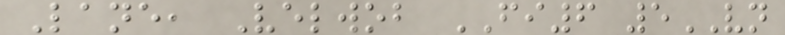Lane, Velwob FI6 5VN
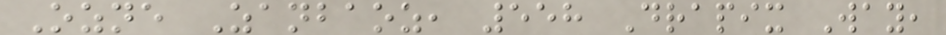Ozne Zanbaoz, 558 Drapix Way,
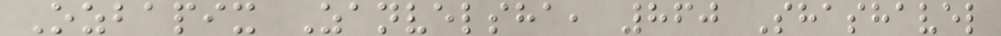Ozbapix Zanvelsha, 860 Shashavel
